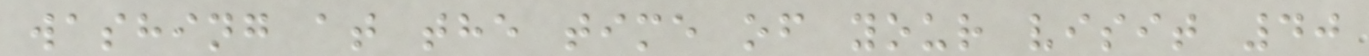washing at the time of your visit 40
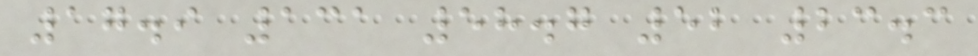17.9 131 58.7 52 23.3
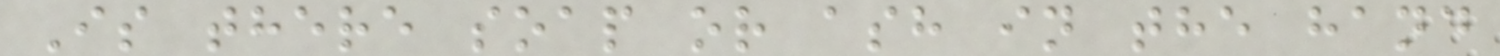Is there soap or ash in the hand
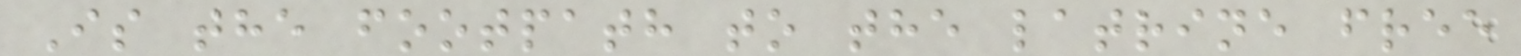Is the footpath to the latrine free
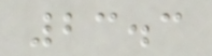23.3
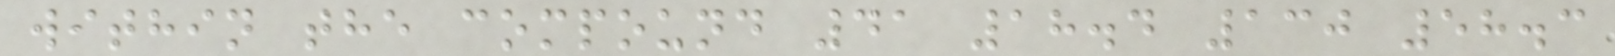within the compound 41 18.4 130 58.3
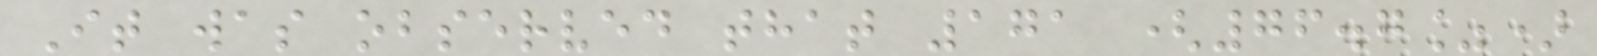It was observed that 171 (76.7%)
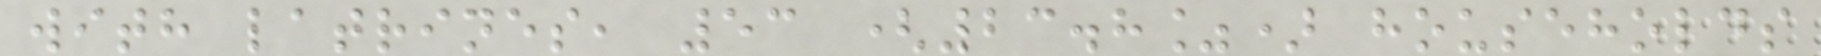with latrines, 53 (23.8%) households
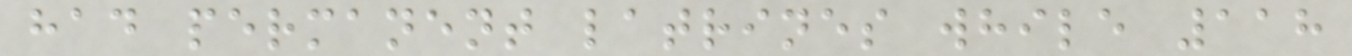had permanent latrines while 118
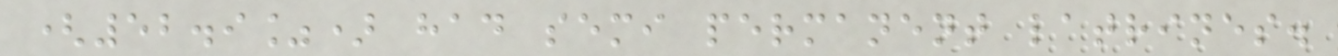(52.9%) had semi permanent latrines.
